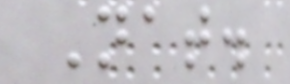Nat.
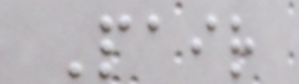Pair
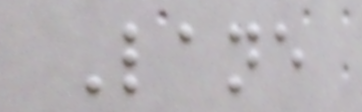Lane
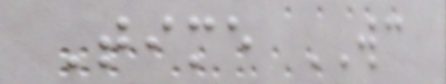Time WC
